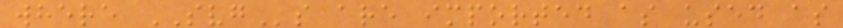where SVGs are imported as used as
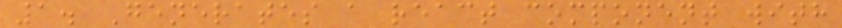1. Generates a react component with
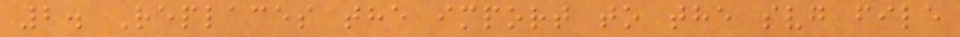2. Replaces the import to the svg file
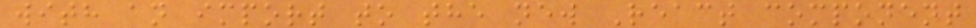with an import to the new React component
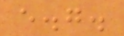e.g.
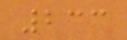233
